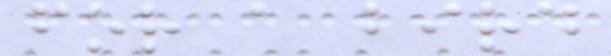for a bird
